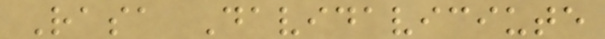Rasa Davidaviciute
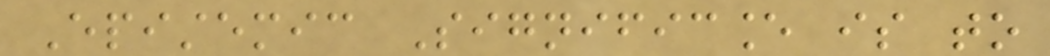Epistemic Significance is to
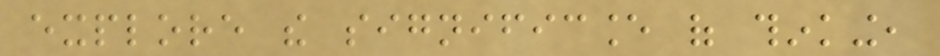explore the significance of thinking,
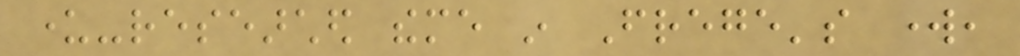under-researched theme in Frege's work,
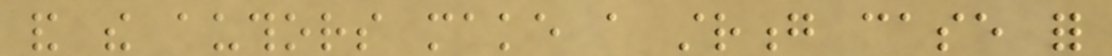and the authors make a strong case for
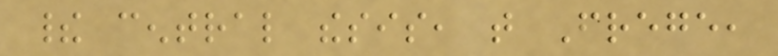their central thesis, that Frege,
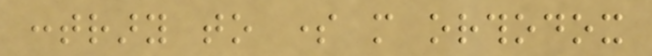contrary to some more orthodox
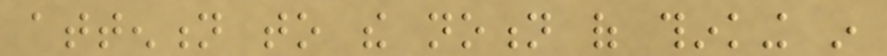attention to the notion of thinking in
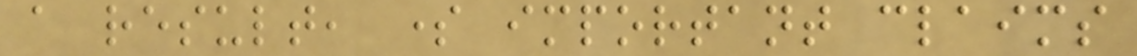a result, some important claims
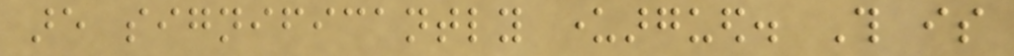are significantly underargued. This is
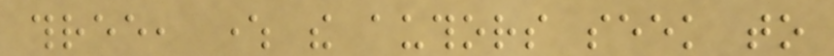three, where the authors seek to
